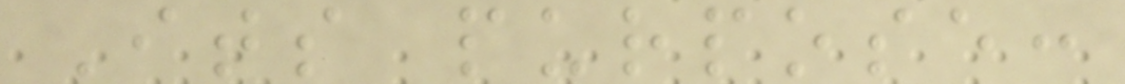Its purpose:
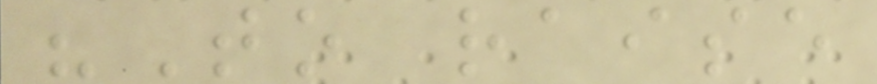"To raise
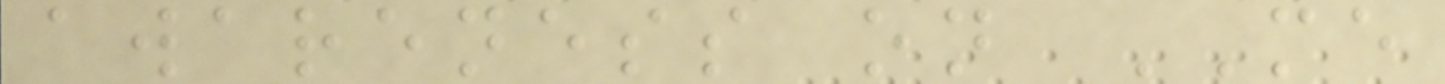awareness on ME
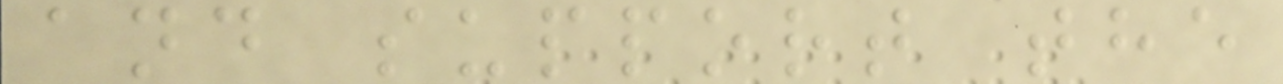and support the
